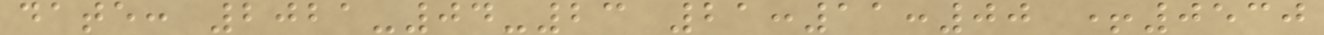date: 2021-04-23 21:11:00 +0530
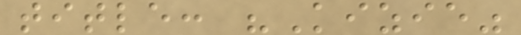title: "Kizie"
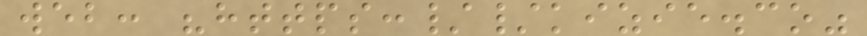web: "https://kizie.co"
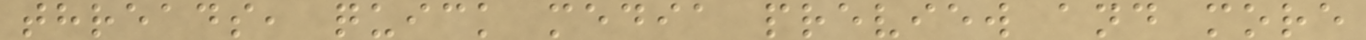threads, quick media preview and more
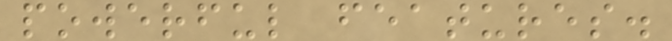powerful features.
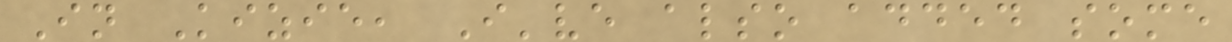In Kizie, I've also added some
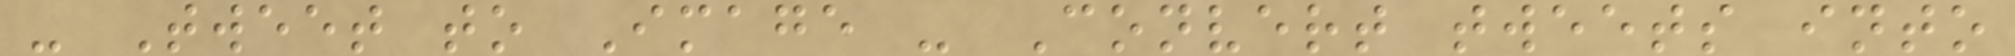- Tweet to Image - Convert tweets into
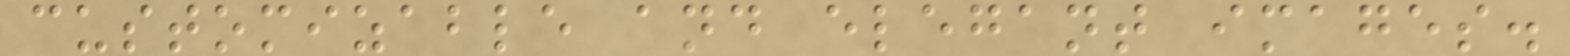customizable and elegant images.
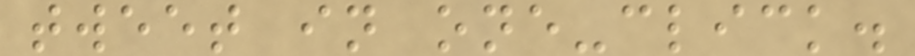tweet in one-click.
